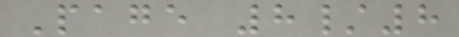Page 8/8
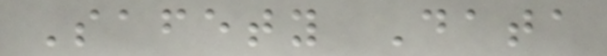Safety Data
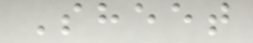Sheet
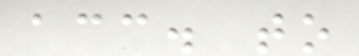acc. to
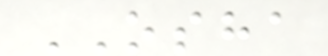OSHA
